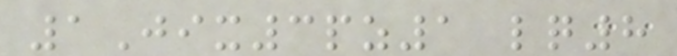1Jix3pz1 lq8
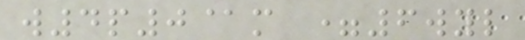w4p0@m =6wyl
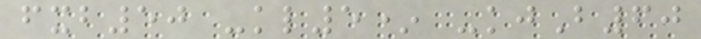fxb50 -kl5* -kjB60
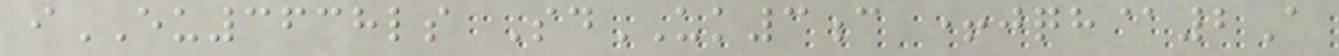iEU3638ls SdUK3c +jqh@2A
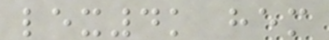lex4k hem
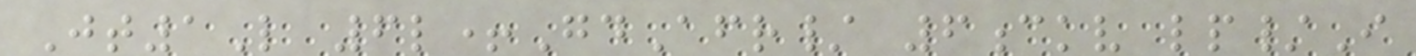Jt1L 6l+GdAfr/ 6ckv lp/I
